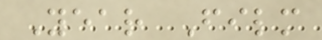Year Film
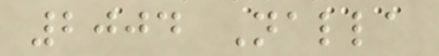2004 Nalla
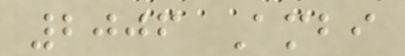2006 Ambi
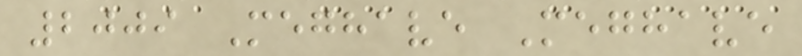2009 Meghave Meghave
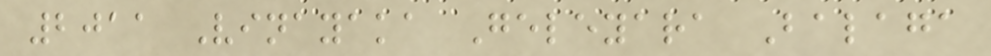2011 Vinayaka Geleyara Balaga
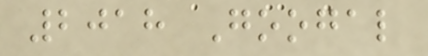2018 Googal
